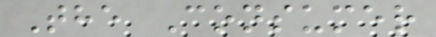The Consumer
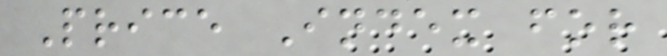Price Index for
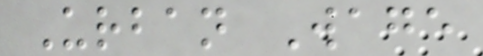Urban Wage
